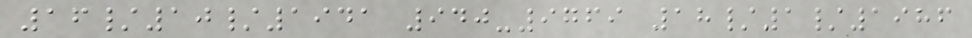16/10/1941 940-9769 18/1/1986
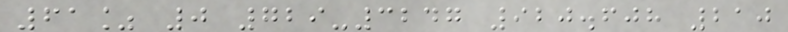61% 0 729-3247 920.608 210
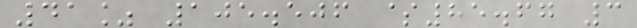41% 105.506 $85.67 3
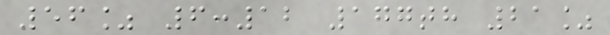56% 6:12 177th 21%
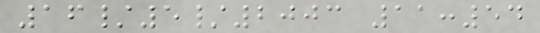16/5/2003 11:54
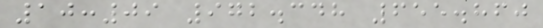10:09 972.348 655.860
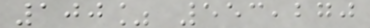100% 553,270
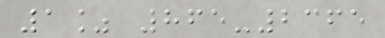1% 865-2365
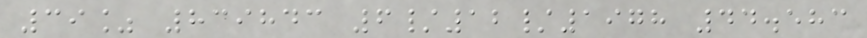39% 839843 6/12/1978 44.583
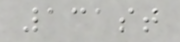131st
